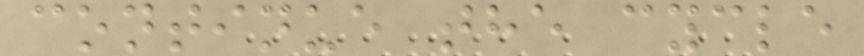continue the cycle
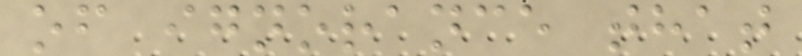of ignorance that
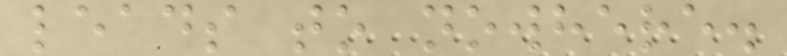leads to nowhere.
